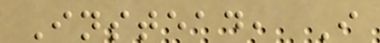Instead, I
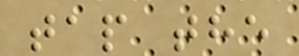tap the
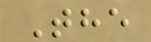The
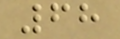68
